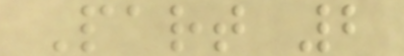Part 2
